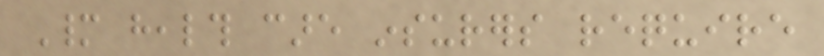Many health care insurers require
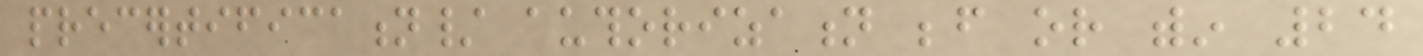precertification/ authorization before or within 24
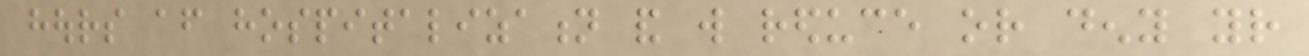hours after hospitalization and will reduce or deny your
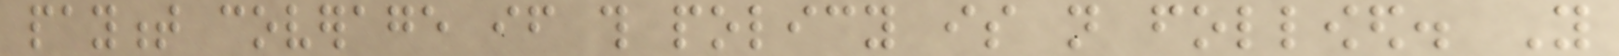payment coverage if this policy is not followed. You
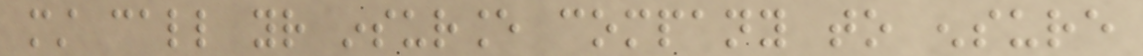must call your insurance company to ensure
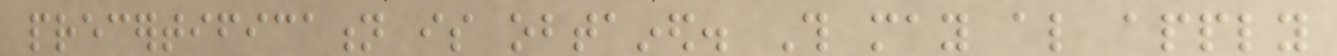precertification is obtained. This may also apply
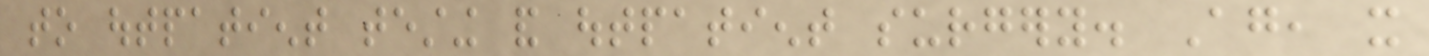to outpatient testing and outpatient surgery. Again, it
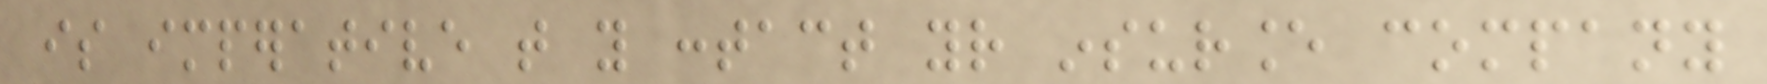is imperative that you contact your insurance company
